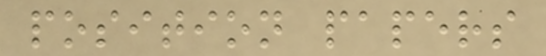position papers
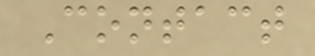Contact
